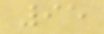95
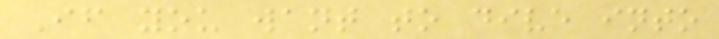If you want to dive into
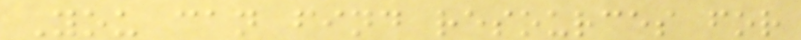You can find resources for
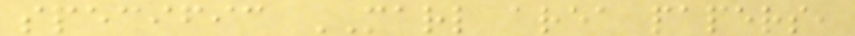specific MARL area papers,
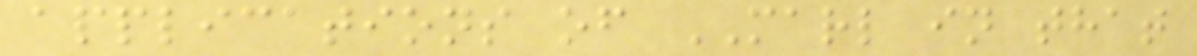applications of MARL in that
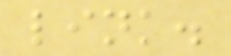link.
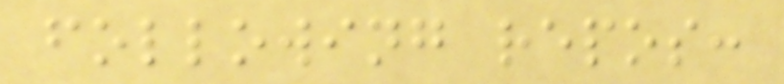following repos:
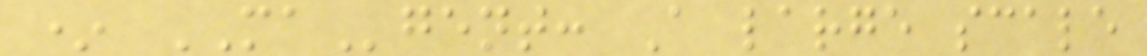* MAgent: A large scale
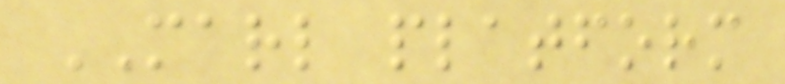MARL platform
